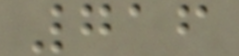716
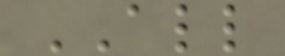ALL
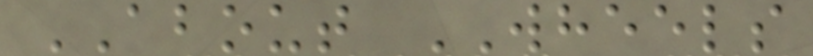ABOUT WHEELS
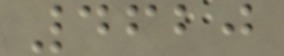4620
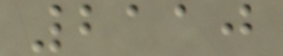2110
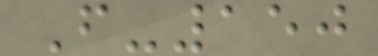F-150
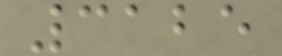3125
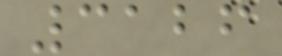3126
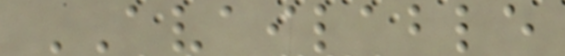AVAILABLE
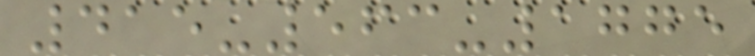415-563-1775
